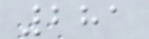281
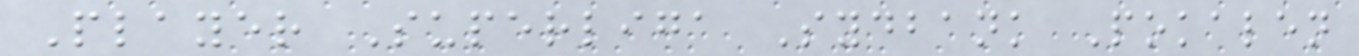Player Superliga Sydbank Pokalen
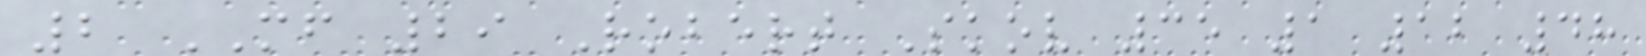2 MF 29 Robert Skov 35 1 12 48
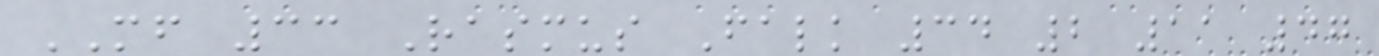MF 33 Rasmus Falk 34 2 11 47
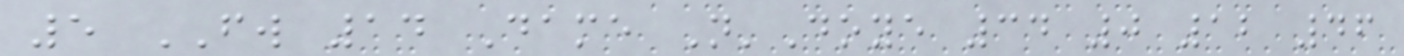5 FW 14 Dame N'Doye 34 0 12 46
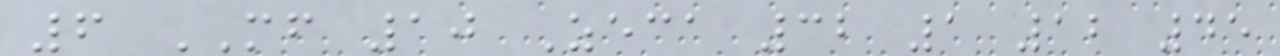6 MF 10 Zeca 32 1 12 45
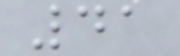41
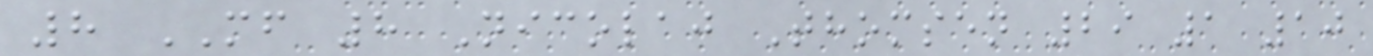8 MF 8 Nicolaj Thomsen 29 1 10
